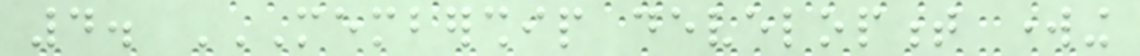4. MEMBERSHIP DEVELOPMENT WORKING
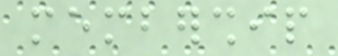membership
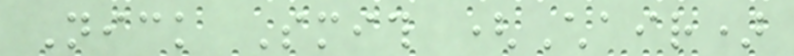Nick Smith (Chair)
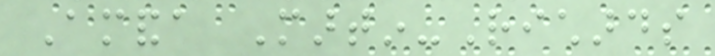Amanda Martin-Richards
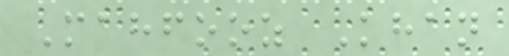Mahfooz Khan
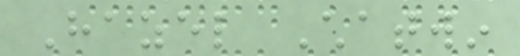Hazel Chatwin
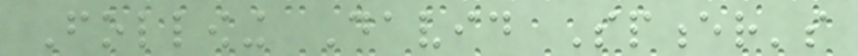Following David Spencer's
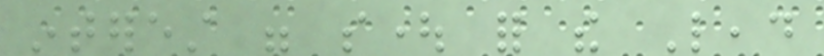interest were sought for the Lead
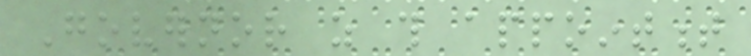Governor as this appointment
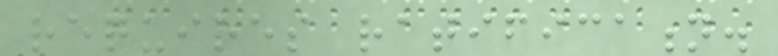requires ratification.
